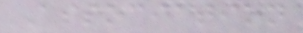Association
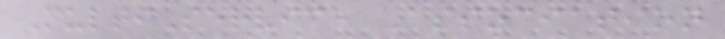MultiService Association
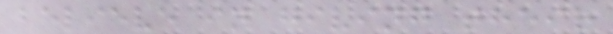believe in giving their
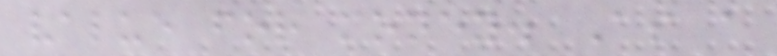value for money. As a
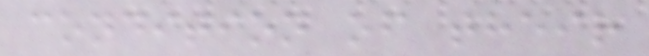condition of their
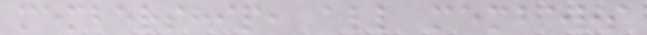membership, all members
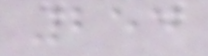254
